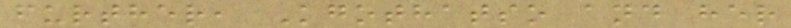further, Kgothatso and her
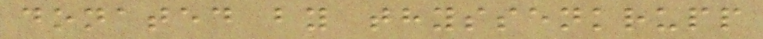donated by thyssenkrupp
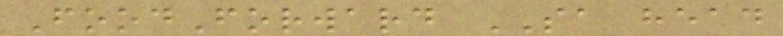FoodForward SA head
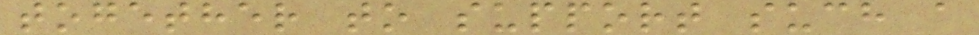together to support such a
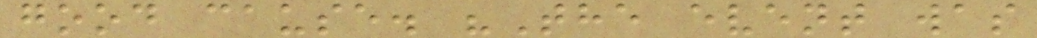good cause. "The event was
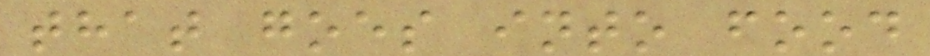that goes into food
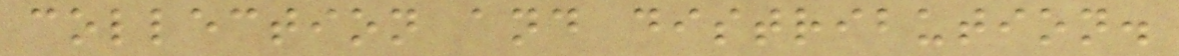collection and distribution.
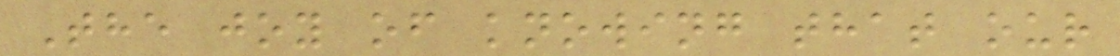The joy of knowing that our
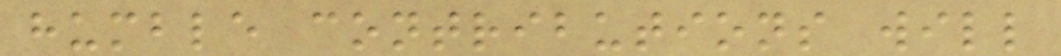humble contributions will
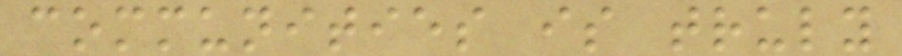communities is truly
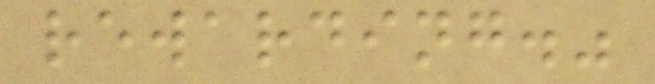rewarding."
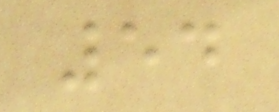54
